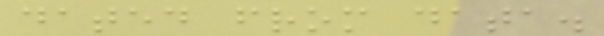dated from data.
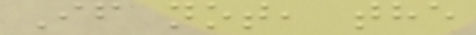If not, the
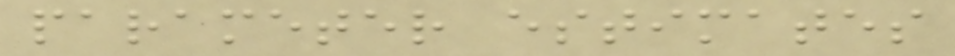parameter estimates
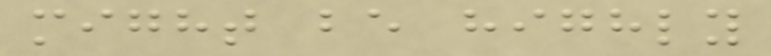might be highly
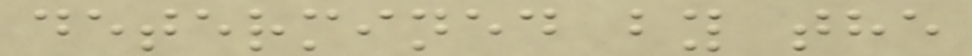determined by the
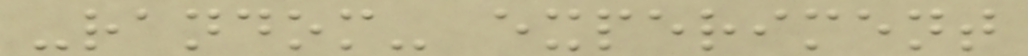-random- experiment
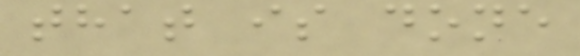that is done
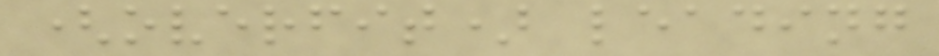(overfit) leading
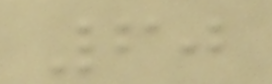60
